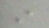in
